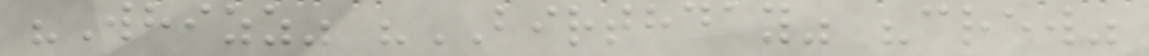"Whizz" "BIRTHDAY" "crew"
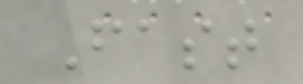Fast
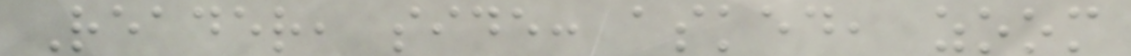Reader, side: asked, zoom
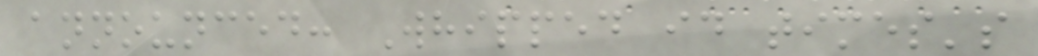announced: Whipped id times's
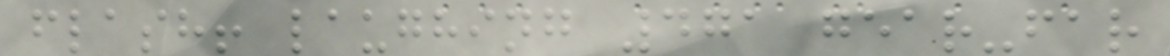flash! laughing 471 gear-far
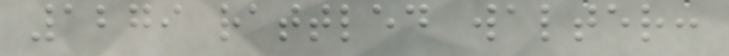1279 rattled walter:
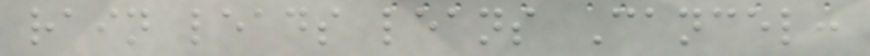rain leads leans Cancel:
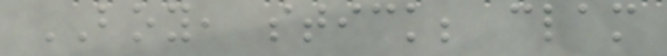BOY, stick; clam
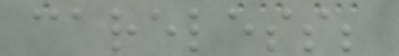careless;
